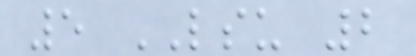5 LSU 2
